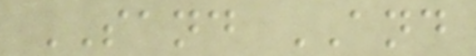SAND AND
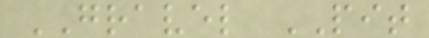GRAVEL PIT
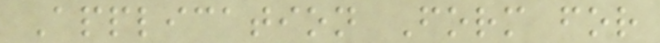Application Form for
